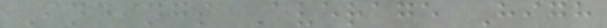Innings Average High
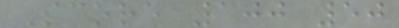Score 100 50
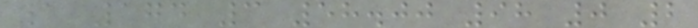1 174 3 58.00 98 0 2
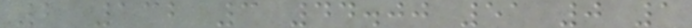2 132 3 44.00 51 0 1
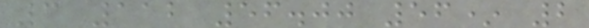3 112 56.00 56* 2
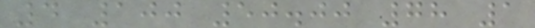4 100 50.00 78 1
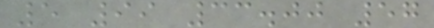5 99 33.00 57
